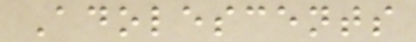Adolescents
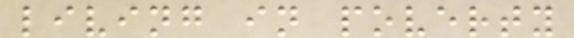living in poverty
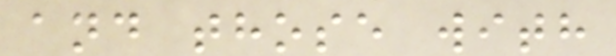and those with
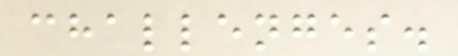challenges.
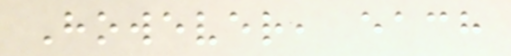However, each
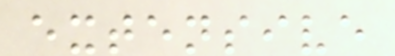extensive
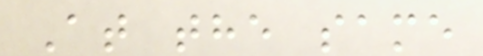At the same
